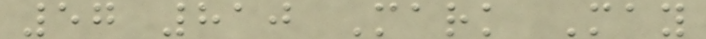57 810 Mark May
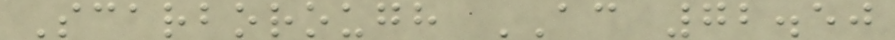Scarborough AC 72.50
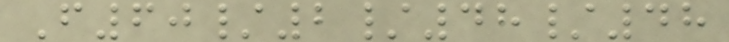F60/2/48/48
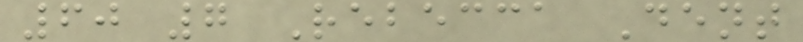60 7 Rebecca Dent
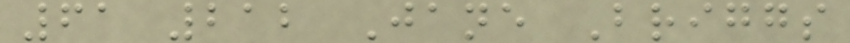61 212 Jane Briggs
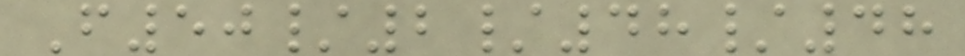F50/2/48/48
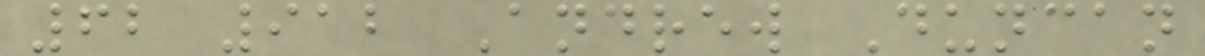62 912 Andrew Duncan
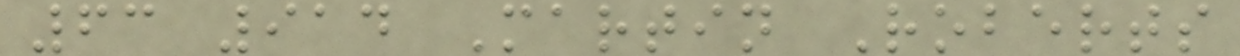63 914 Martin Roberts
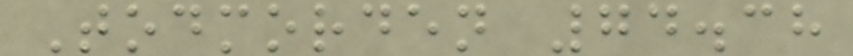Todmorden 74.38
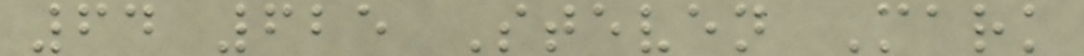64 625 Steven Mark
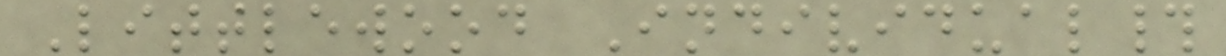Littlewood Individual#
